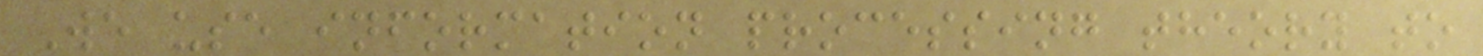We use information processing theory to
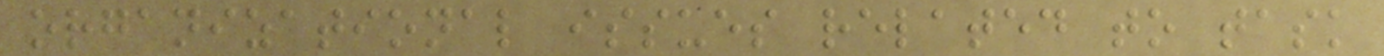organizational issues related to task
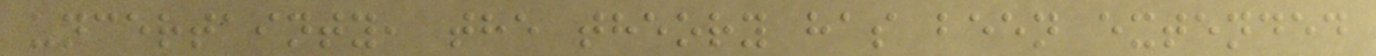uncertainty, the theory has been extended
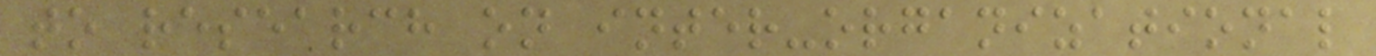to research on inter-organizational
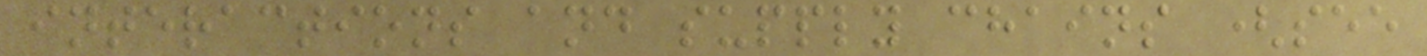interactions and supply chains (see
